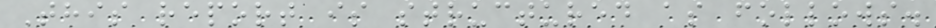This report is structured as follows.
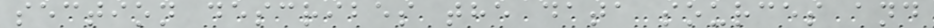section describes the data sources and
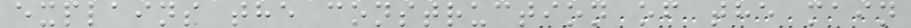explains the construction of the main
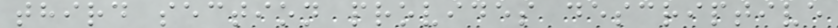third section provides descriptive
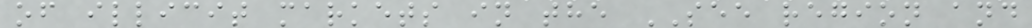of illicit markets in the SEE region and
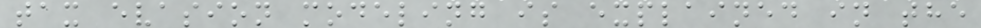tax evasion modeling is explained in the
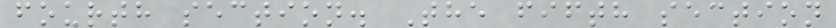fourth section. The fifth section
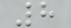8
